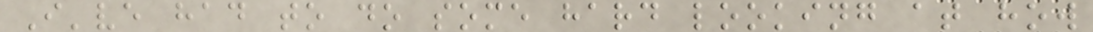I've had to do some hard looking at how
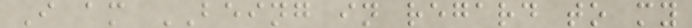I am BEING in regard to my
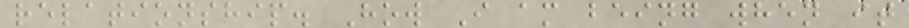relationship. How I am being when it
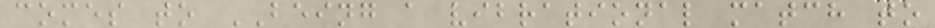comes to BEING a vibrational match to
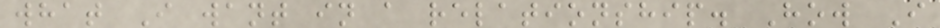what I want in a relationship. How I
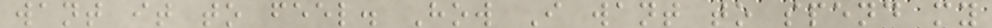want it to feel. How I want to spend my
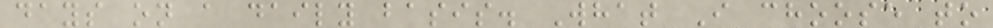days on a daily basis. What I choose to
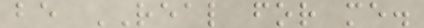be REAL for me.
